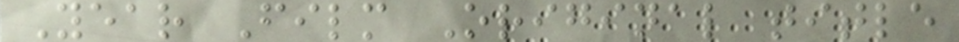Year Film Original title
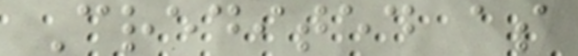Credited as
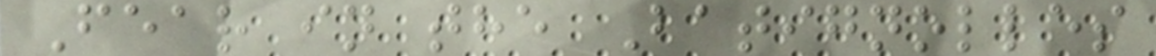Fear in the Batignolles
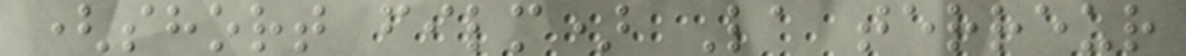(short film) La terreur
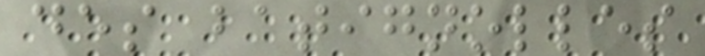des batignolles
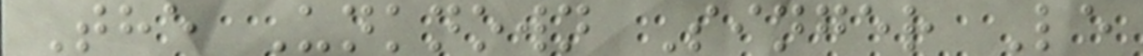The Unknown Singer Le
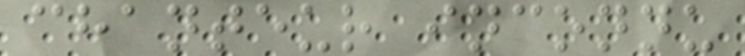chanteur inconnu
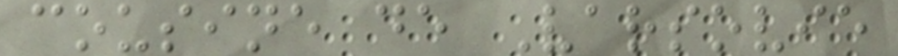cousine de Varsovie
